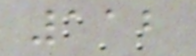112
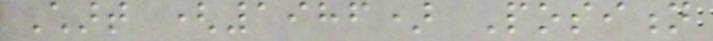Chart (1986) Position
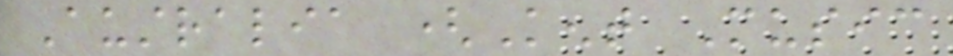Australia (Kent Music
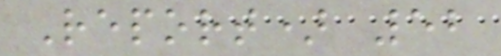Report) 52
